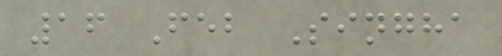16 Feb Singha
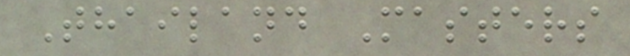Thailand Masters
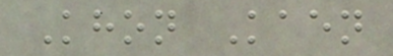Khon Kaen
